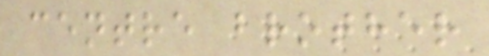centre brother
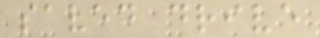saved drive
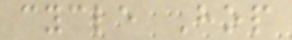cycle Hop
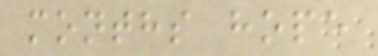months hope
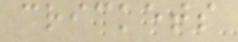crickets
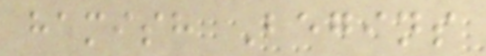hamish Begins
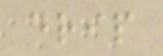drip
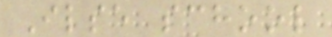Ilse school
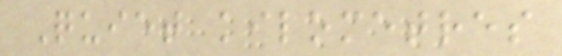Quiet kilometres
